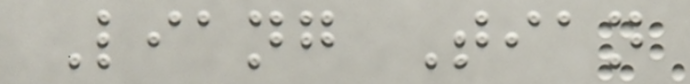Liang Tian
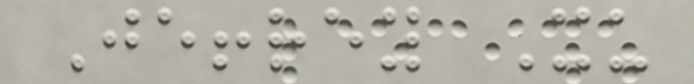Jeffrey Xu
